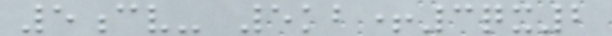5cv- 5kb+3qx2
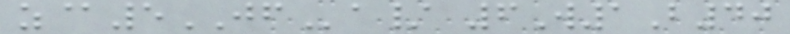z@5JFa/ 6W1B40
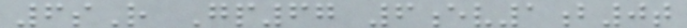6sR Gp67 6ev1b0t
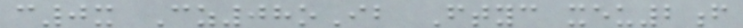c0x Cz08oIb Ftyc xeu2f
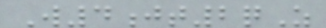W4jt2qZ
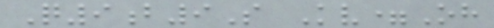Q9b9S Kv=Oh
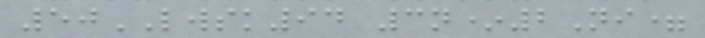50LWSK94 3n*2Ni=
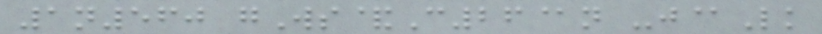1n560 gWs&C26@n -j@Lk
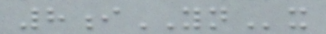8iYNx
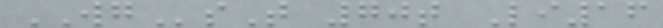WGsT 70t Li16
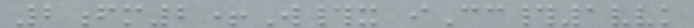2fm2+W#x iCc#1vvk
